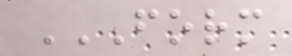FORM
